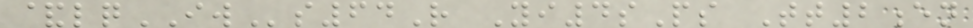&lqIWs64R Yi4sPs Tt2en
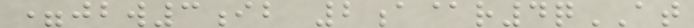=jbw3ib 2a@r4qAT
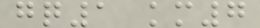gq1 km7
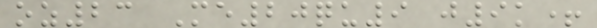oz23 Me20qu9 j9k+
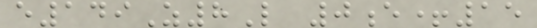e149Z8L 0e+15
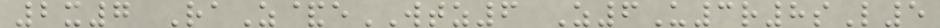2x7 RaZ&eWTZ6 Z6U3r8sL5
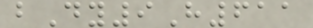bDy9H611
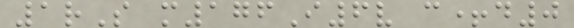1rS m176I6v c+d0
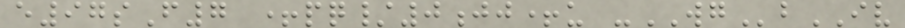e97sF7 +pq/0jj+u -WGbIV
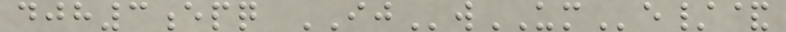djh3epq IJwUMe/&
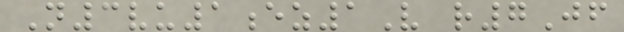N3vu1ez1V r7Jf
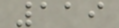119
